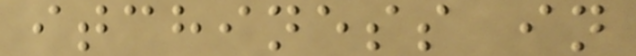itchiness in
